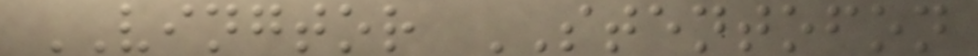VINGTOR STENTOFON
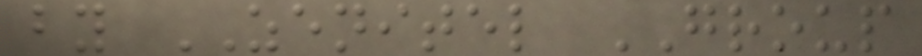by ZENITEL GROUP
